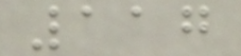117
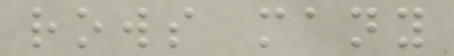rows many
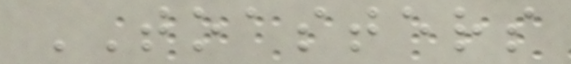TOASTERS
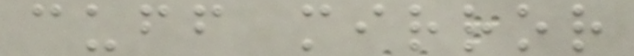cuff mirror
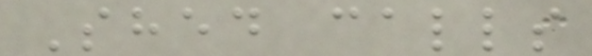Shed calls
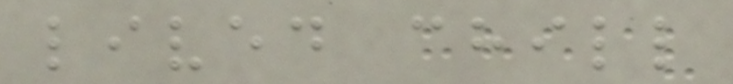lived chill
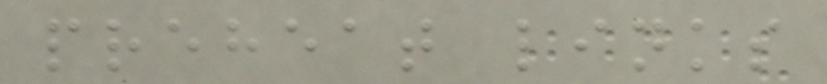preheat links
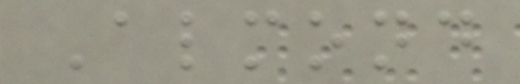Almond
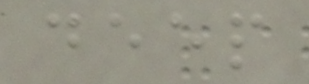deep
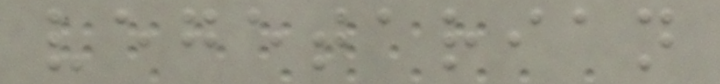vegetarian
